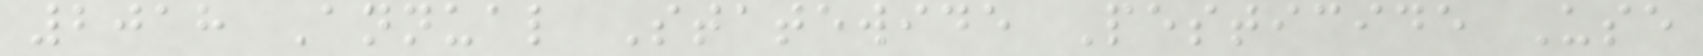2018 Annual Statewide Pesticide Use
